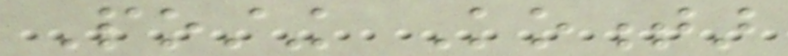Posting Komentar
